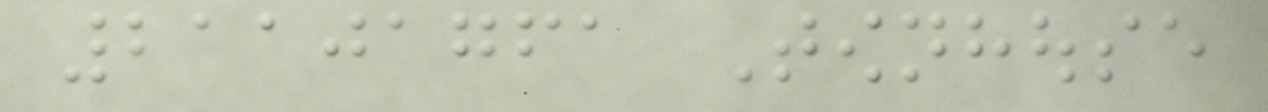21101761 Townhouse
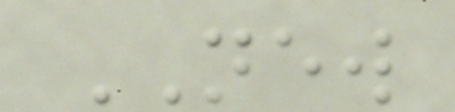NEW
